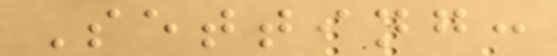Setting:
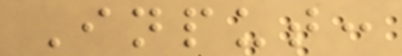Input:
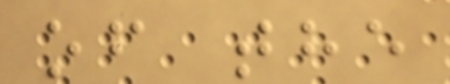of the
